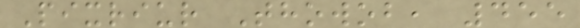Pixriur Thowob, 455
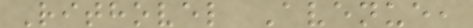Rithovel Avenue,
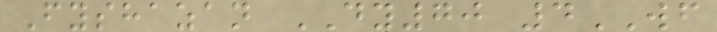Fyshazan DY70 4WF
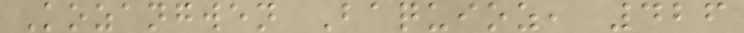Kozangwen Baquioz, 426
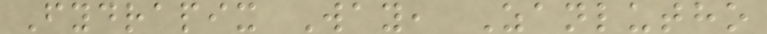Fydrapix Way, Zanlutho
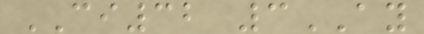CI32 3AY
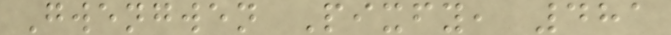Gwengwen Pixfy, 481
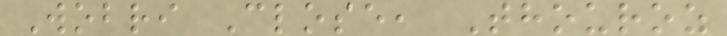Wobri Close, Thouroz
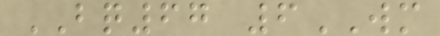BQ67 6WM
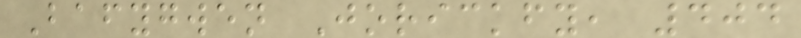Bafygwen Jorickfy, 404
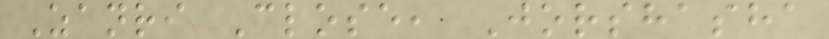Zanri Close, Jorshasha
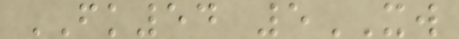FK54 5XW
